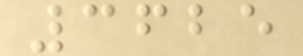3625
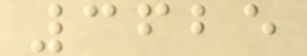3625
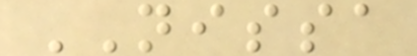NISSA
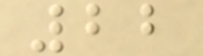22
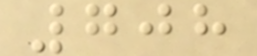708
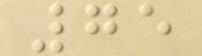75
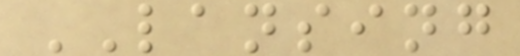LANSING
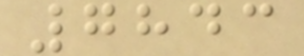7843
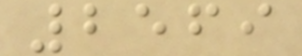2569
